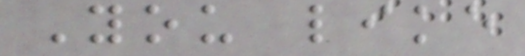You like
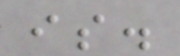is.
